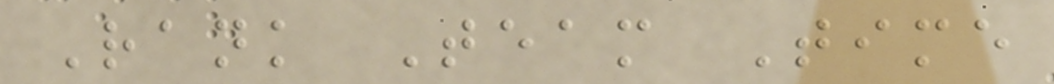Rank Team Time
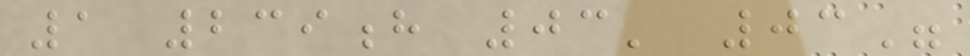1 239h 03' 03"
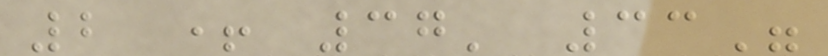2 + 37' 33"
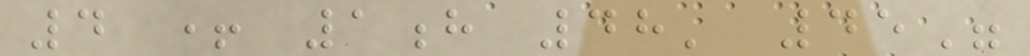4 + 1h 48' 45"
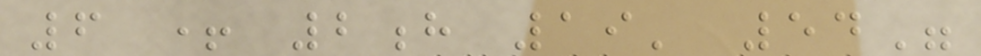6 + 2h 19' 54"
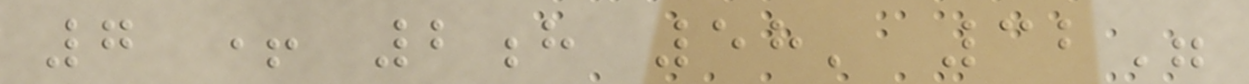7 + 2h 58' 32"
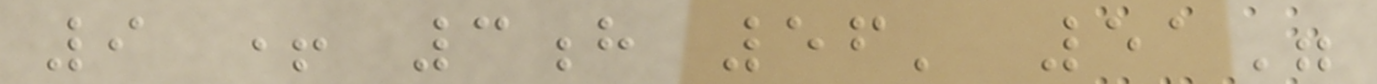9 + 3h 56' 51"
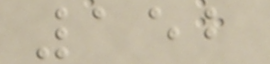152
